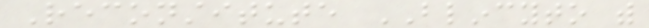Reconstitute BLINCYTO with
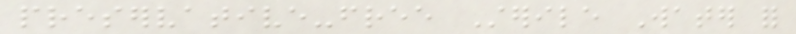preservative-free Sterile Water for
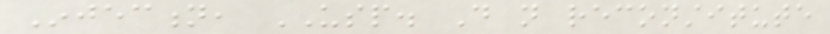Injection, USP. Do not reconstitute
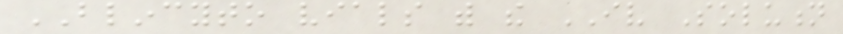BLINCYTO vials with the IV Solution
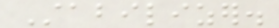Stabilizer.
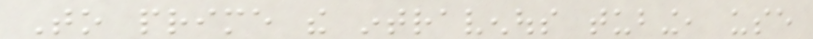To prime the intravenous tubing, use
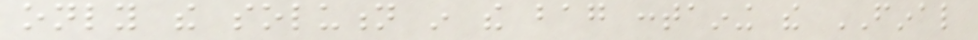only the solution in the bag containing the FINAL
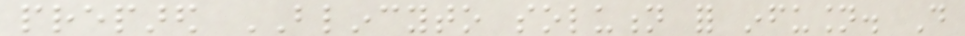prepared BLINCYTO solution for infusion. Do
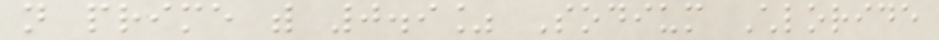not prime with 0.9% Sodium Chloride
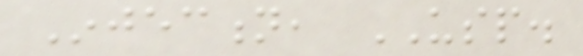Injection, USP.
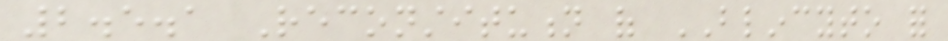2.5.1 Reconstitution of BLINCYTO for
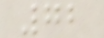72
